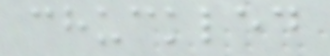chuckled
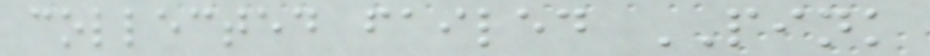collected failed PINK
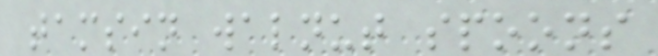tamsin walnut spoons
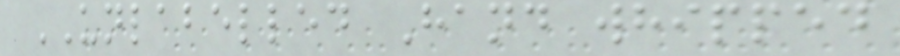UNLABELLED Hand whipped
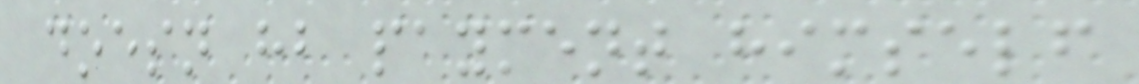doesn hb payment himself
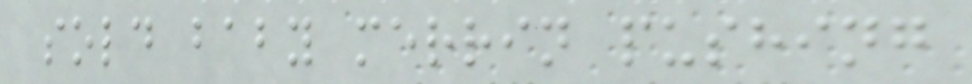sold baby merrin pushing
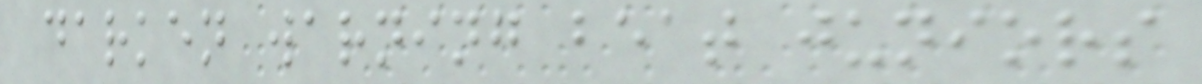darken warning beat juniors
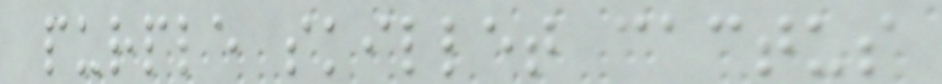purple skillet cactus
